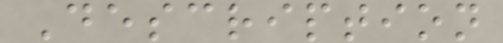Description
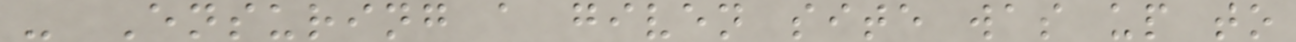- Ensuring a given site was up to
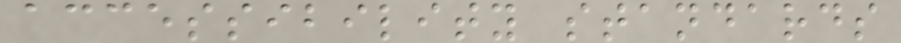accessibility standards
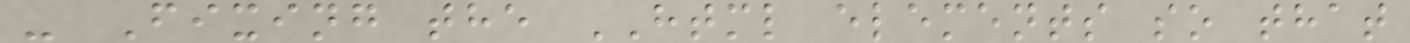- Fixing the HTML elements so that
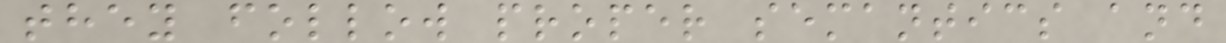they follow proper semantics and
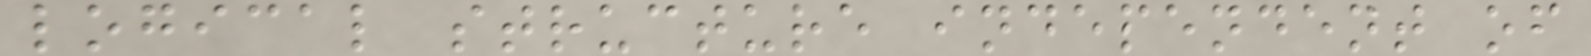logical structure independent of
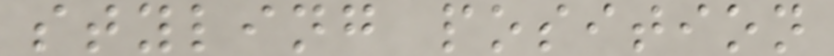styling position
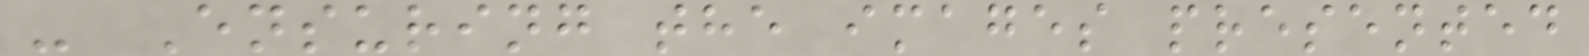- Ensuring the images presented
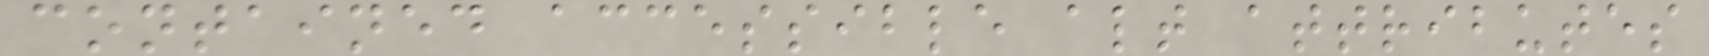contained accessible alt attributes
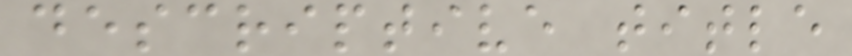descriptive title
